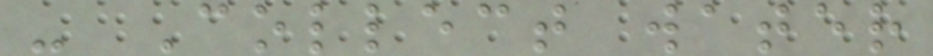- Collect water
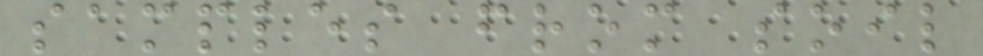samples from soil
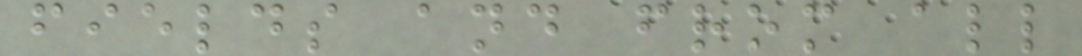fields and from all
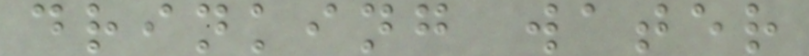drinking water
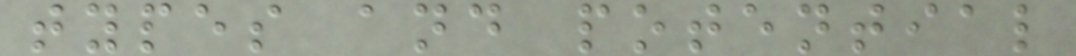types and potential
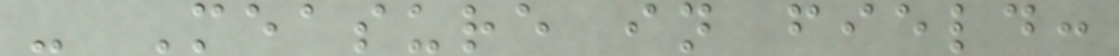- Measure in field:
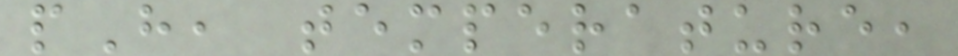pH, temperature,
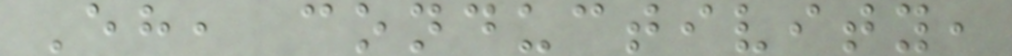Eh, conductivity,
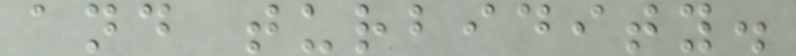and turbidity.
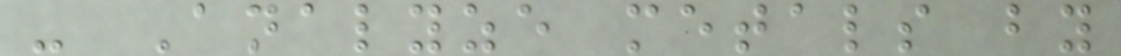- Analyze metals by
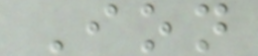Ion
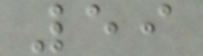59
